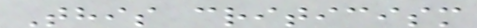This criticism
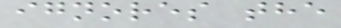ignores the
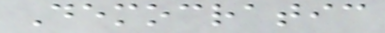Democratic
